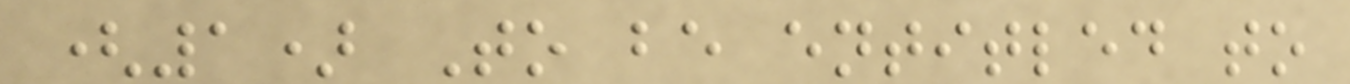(1) To be entitled to
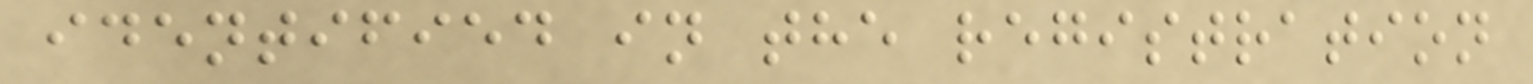identified in the registration
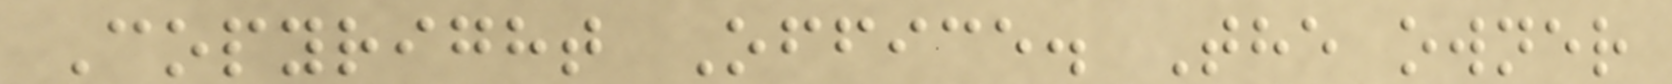Copyright Office. The owner
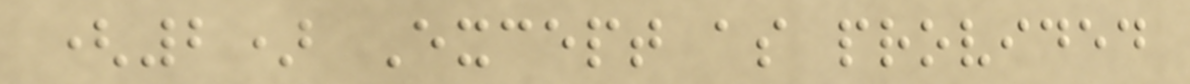(2) Except as provided
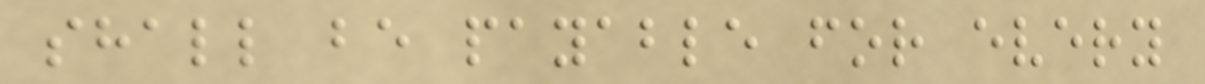shall be payable for every
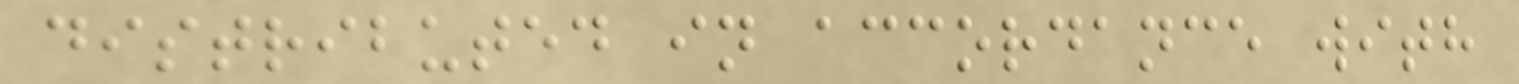distributed in accordance with
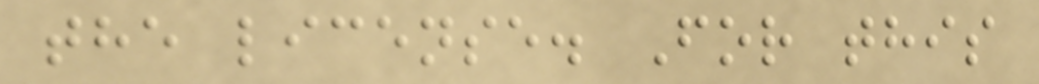the license. For this
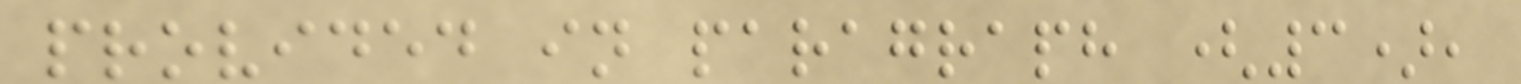provided in paragraph (3),
